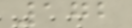172
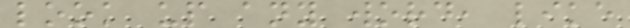look up any word, like
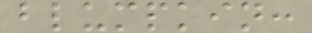blumpkin:
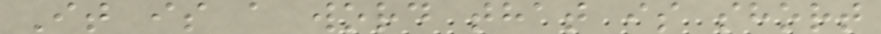It is a word that is short
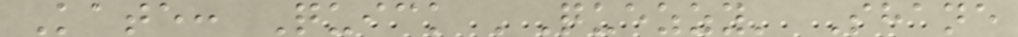Kate: Quick 'Quezzy' Shane
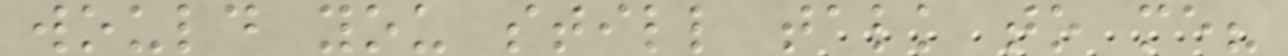would you still talk to me?
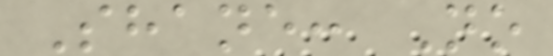Shane: No
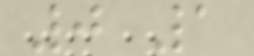0 1
